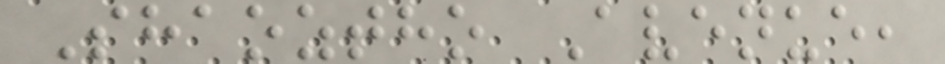Shaoztho Avenue,
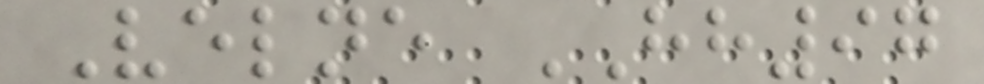Velne HH97
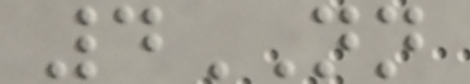4NN
